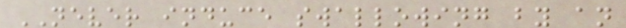NEVER induce swallowing by an
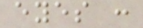eyes :
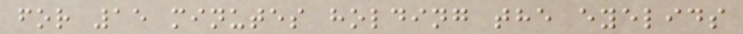for 15 minutes holding the eyelids
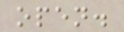open.
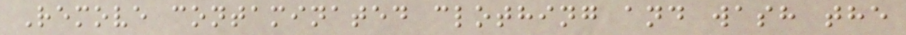Remove contaminated clothing and wash the
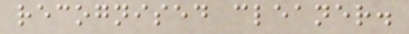recognised cleaner.
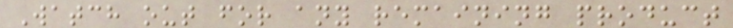Watch out for any remaining product
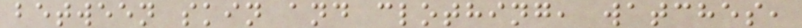between skin and clothing, watches,
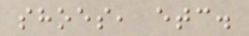shoes, etc.
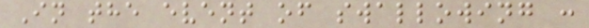In the event of swallowing :
